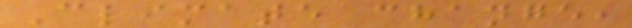Climate change,
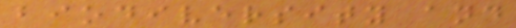biodiversity and
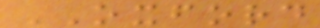OXFORD
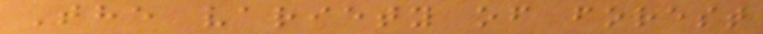The variety of forest
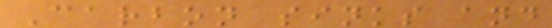Carbon sinks and
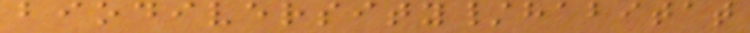biodiversity/habitat
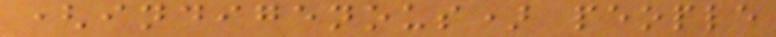(indigenous) people
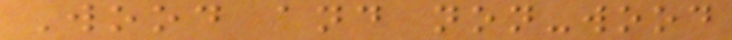Wood and non-wood
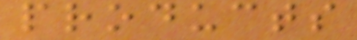products
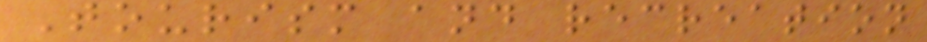Tourism and recreation
